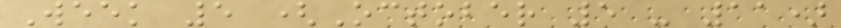Week 5 (October 5 - 11)
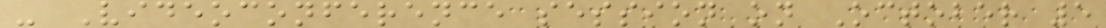- Videoconference session on October 5
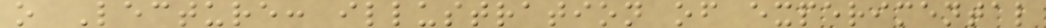o Lecture: illustration of experimental
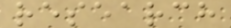research
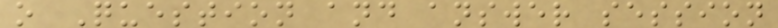o Question and answer session
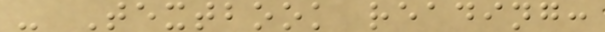- Textbook reading:
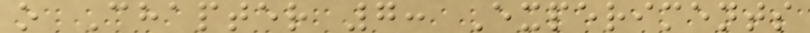o Chapter 7: Experiments
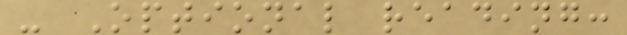- Optional reading:
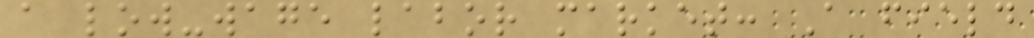a low-wage labor market: A field
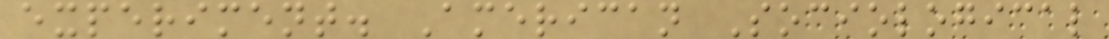experiment. American Sociological
